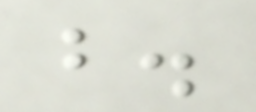b.
